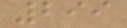299
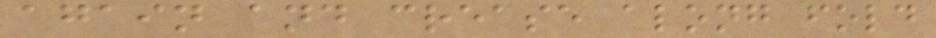again and crease along fold
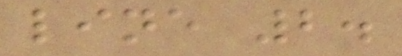line 2.
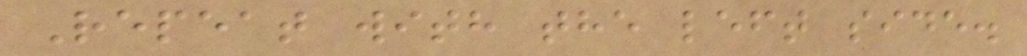Repeat with the left side.
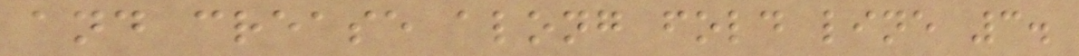and crease along fold line 3.
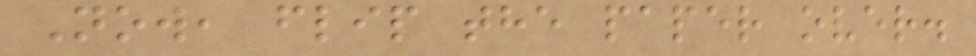Now, flip the paper over.
